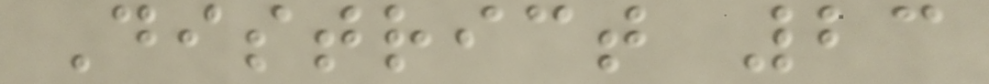District 23
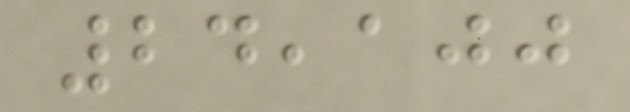24,100
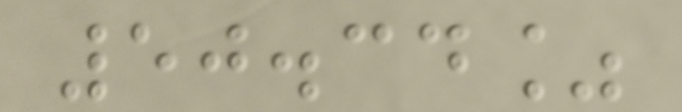50.34%
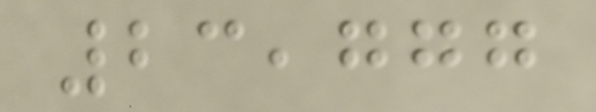23,777
